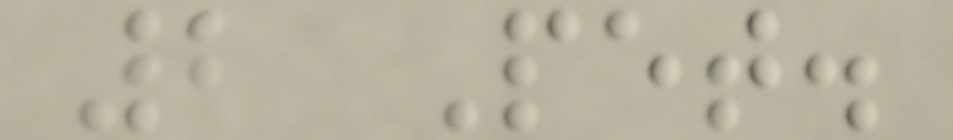2 Pet.
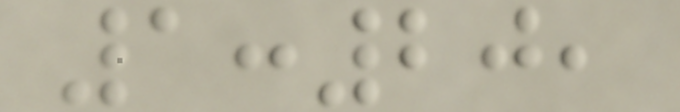1:20,
